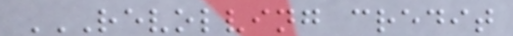REVOLVING CREDIT
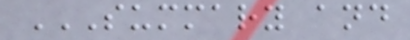SUMMARY AND
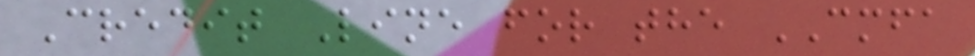Credit Line for the CMFA
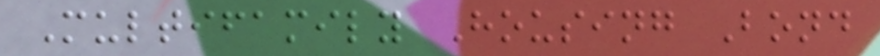Multifamily Housing Bond
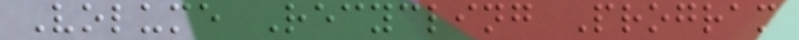Volume Recycling Program
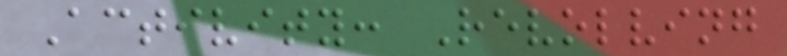Activity: Revolving
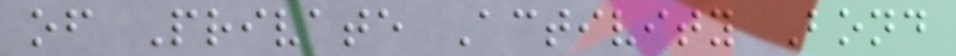of Private Activity Bond
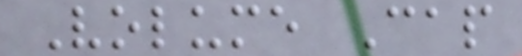Volume Cap
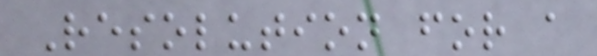Resolution for a
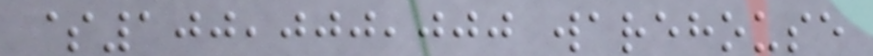$100,000,000 warehouse
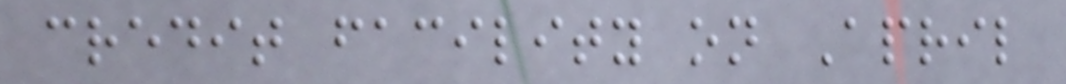credit facility on April
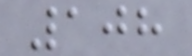108
